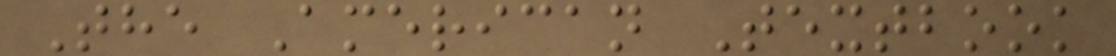The American Textbook
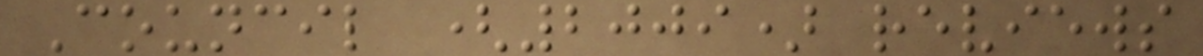Council (2009) reviews
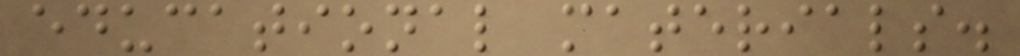educational materials.
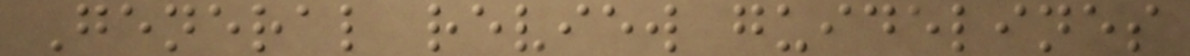General review guidelines
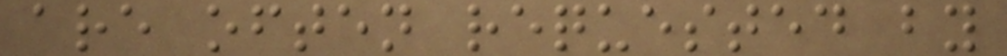are often requested by
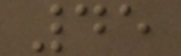45
